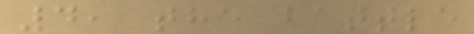4, the battle
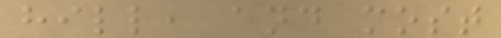hill, and most
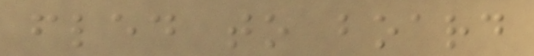fled to board
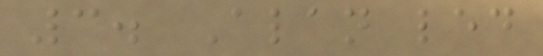3. Alan led
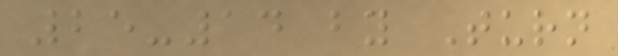25-14 by Turn
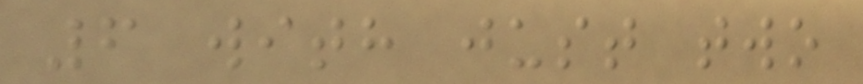6 with just two
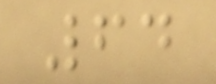64
